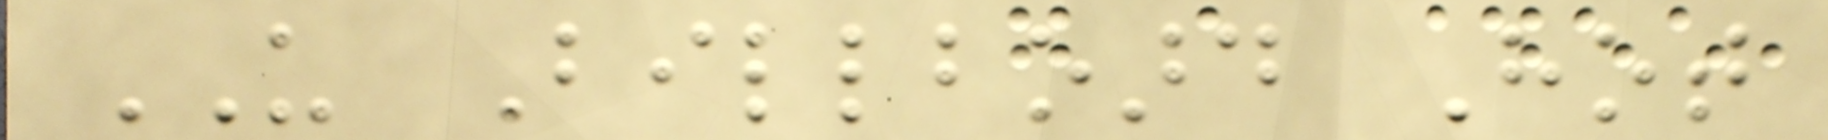US Billboard Hot
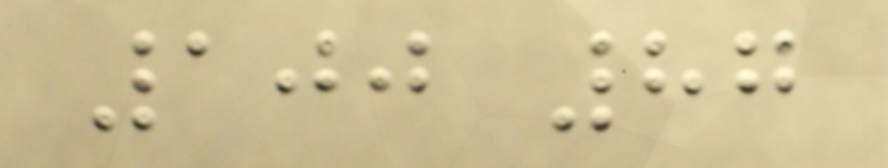100 87
